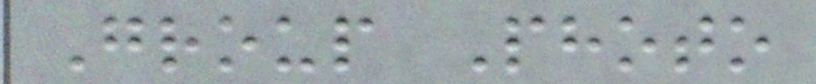Group Photo
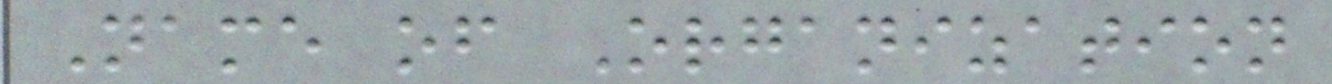Name of Organization
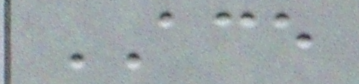ACE
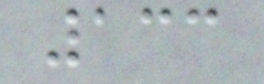133
